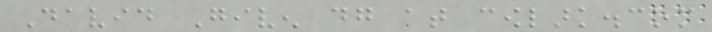David Given dg at cowlark.com
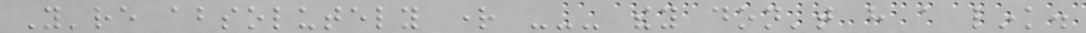You're absolutely right --- they don't have a link.
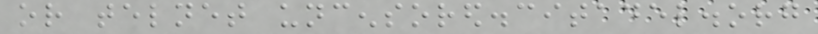or telnet uncensored.citadel.org
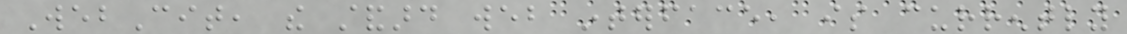WebCit, the standard web interface, is currently
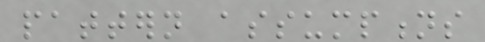pattern assumptions
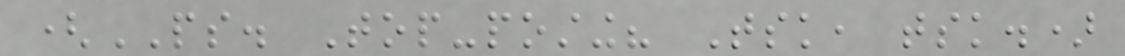(PS. Top-posting? Tsk, tsk.)
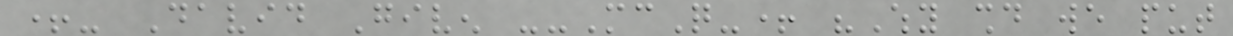+- David Given --McQ-+ "Why should we put
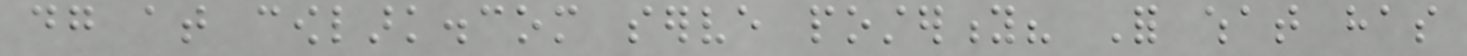dg at cowlark.com serve posterity? For what has
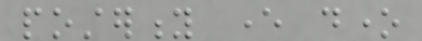posterity ever done
